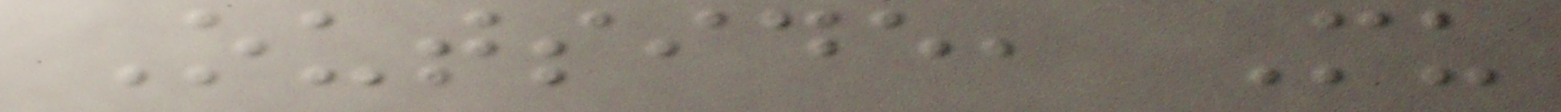Outside, Mu
